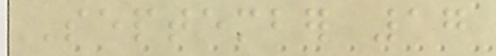September 17
